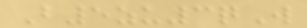B5zu3qW
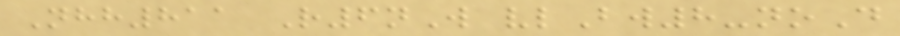Nhh811 R6nW vlBw8-noD
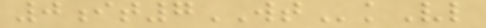0it7WTkVl
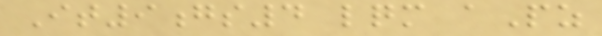It9gs4 lqm aPz
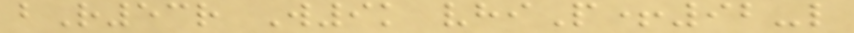bR53r W9k vhiP+92-l
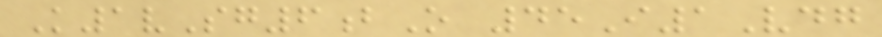K1vSg6bO 45I1Vdg
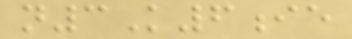n3K6ie
